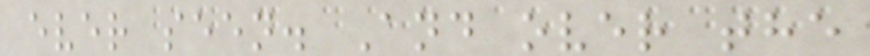ever seen. And over the
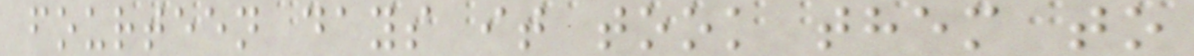fourteen days it took them to
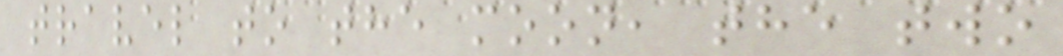travel to the moon, the two
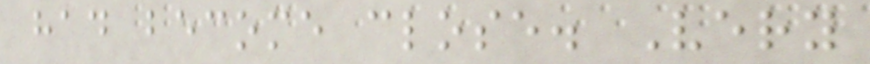had become close. Very
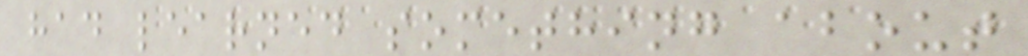had learned something about
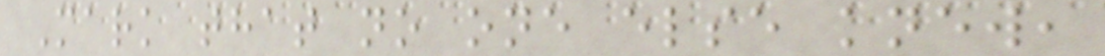Mark that no one else knew,
